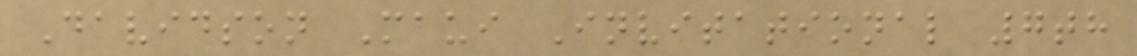Davidson Maui Invitational 7th
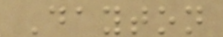Dayton
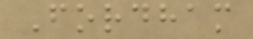Fordham
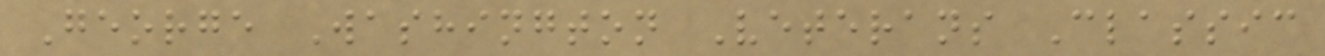George Washington Veterans Classic
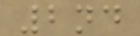2nd
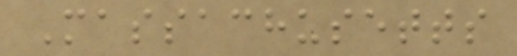Massachusetts
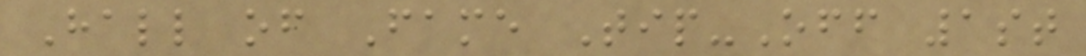Hall of Fame Tip-Off 1st
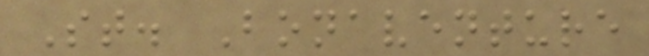St. Bonaventure
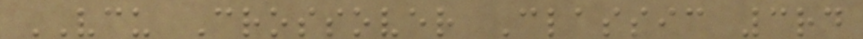VCU Crossover Classic 3rd
